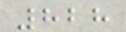828
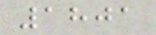1801
